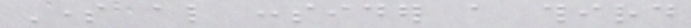Some also consider a third
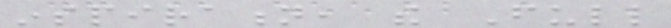inspiration, the Full
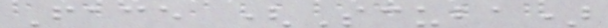Face (Scuba)
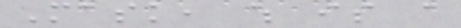Mask, which is a
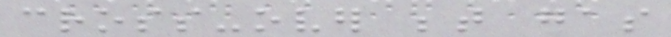cross-over between gas
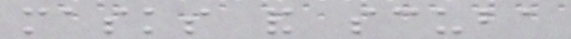masks and scuba
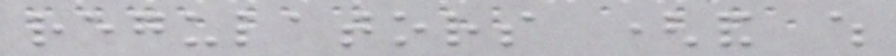regulators (and which
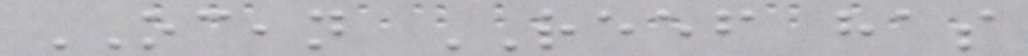OCEAN REEF has
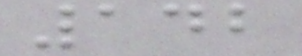142
